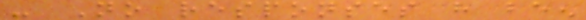- No responses have been
